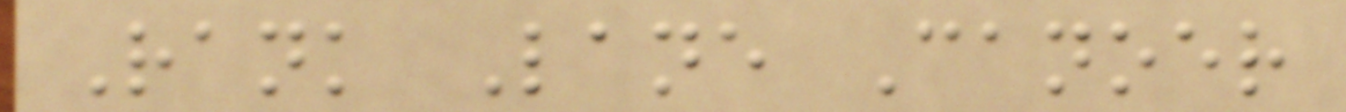Rank Lane Canoer
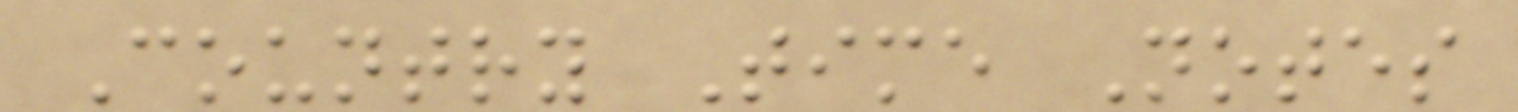Country Time Notes
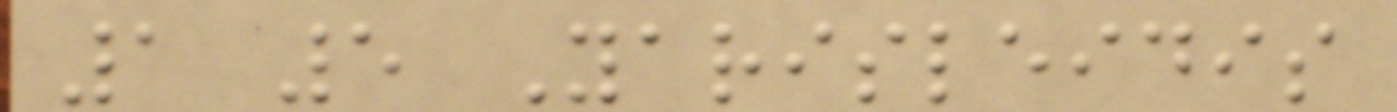1 5 Yarisleidis
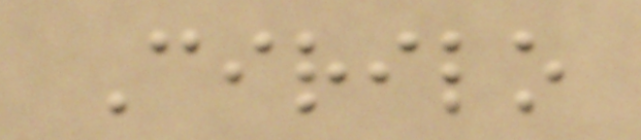Cirilo
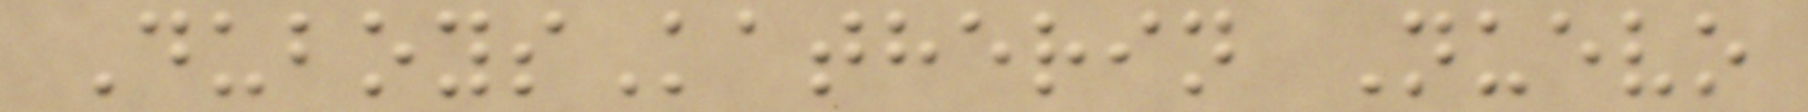DuboysKatherin Nuevo
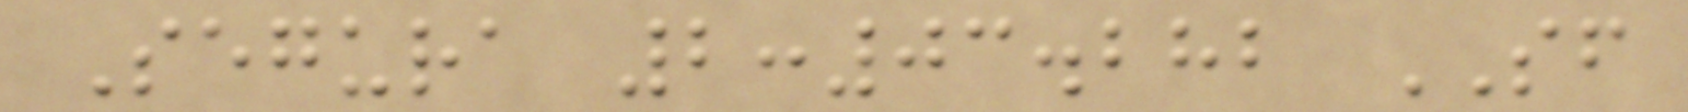Segura 2:03.282 SF
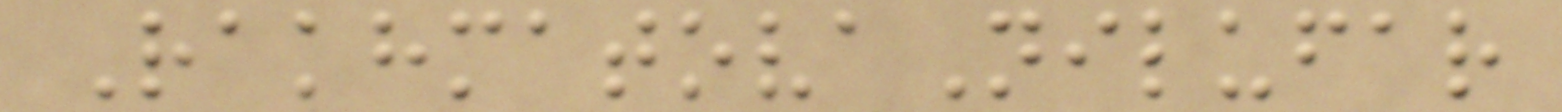RakhmatovaNilufar
